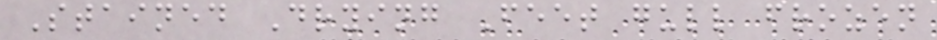Stained Drying Feet gull frozen
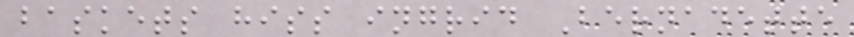baskets hiss ingrid Bernadette
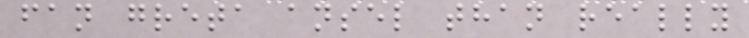fan greta ansel than really
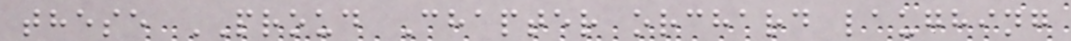these PROUD Chapter orchard laughing
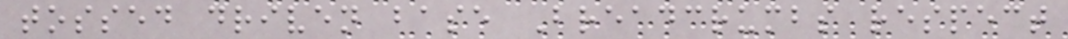tossed driven base Breadcrumbs respect
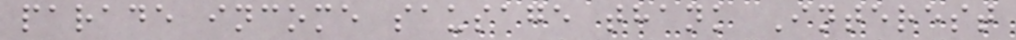parade income sausage thank Interest
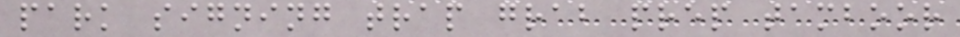park signing trap grab prep tamboor
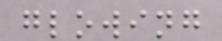glowing
